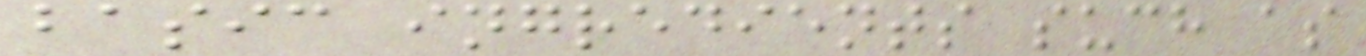basic ingredients such as
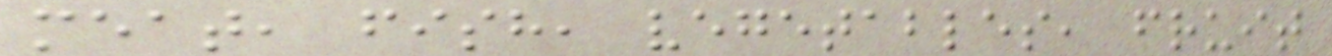meat, fish, vegetables, fruit
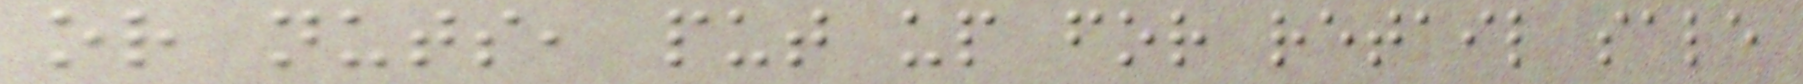or nuts, put up for retail sale
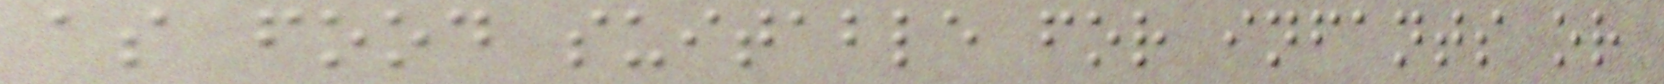as food suitable for infants or
